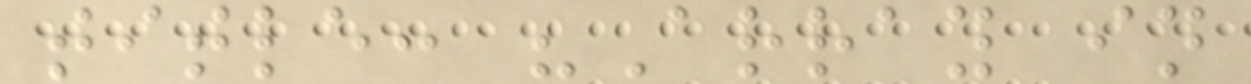title: "Array in
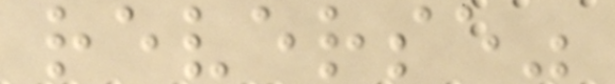reverse"
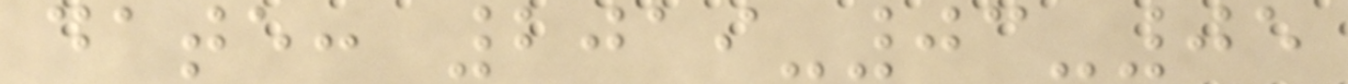date: 2019-03-05
